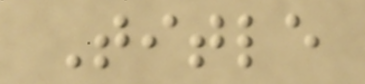Title
